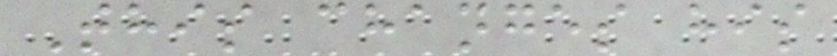This changes his
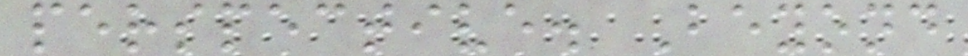perspective. Beyond
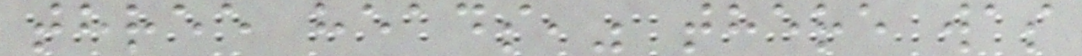three heads," there was
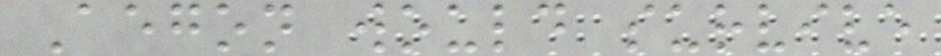Aegon would survive
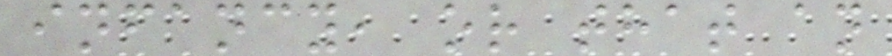infancy, or that an
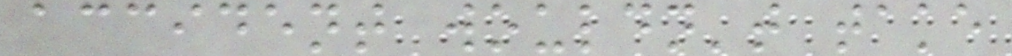accident wouldn't take
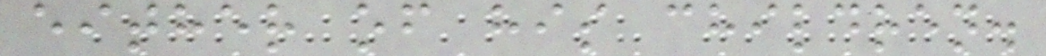either of his children.
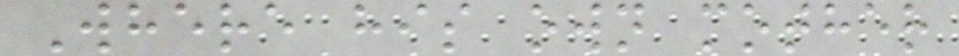Where his own mother
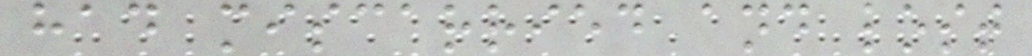had miscarried and lost
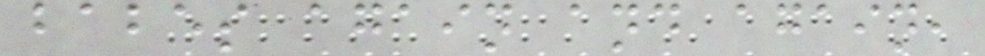babes again and again,
